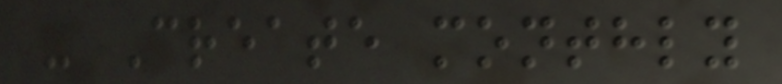- Create monthly
